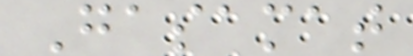Gasamat
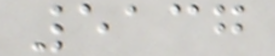5137
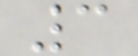3
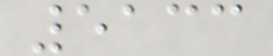5133
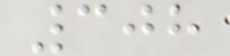308
